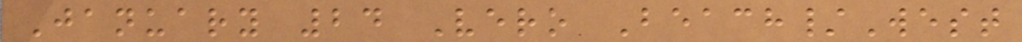January 24 Vero Beach/West
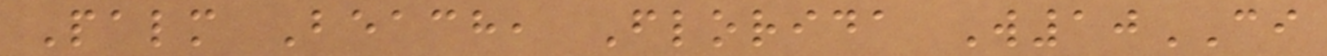Palm Beach, Florida W10CI
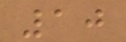10
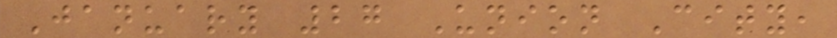January 27 Union City,
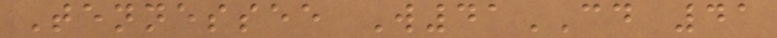Tennessee W41CD 41
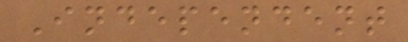Independent
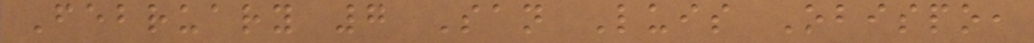February 7 San Luis Obispo,
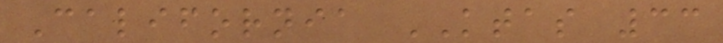California KTAS 33
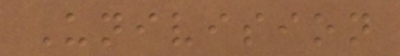Univision
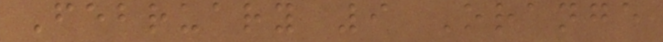February 9 Orange
